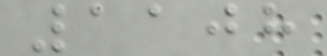1108
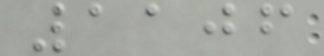1106
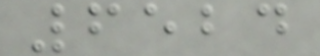6524
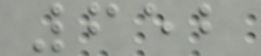652
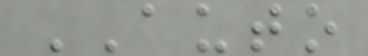AUTO
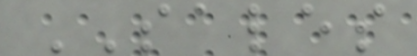SALES
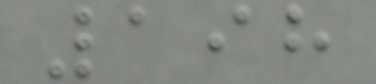198
